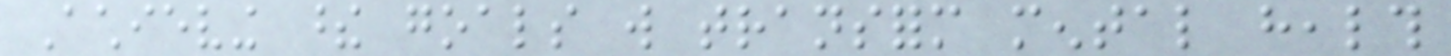Achieving these goals will transform mental health
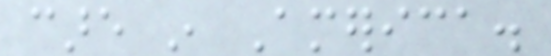care in America.
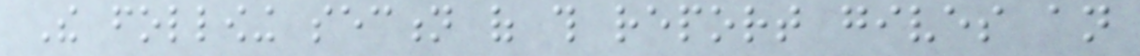The following section of this report gives an
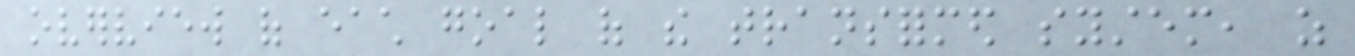overview of each goal of the transformed system, as
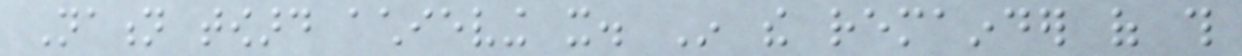Nation toward achieving it. In the remainder of this
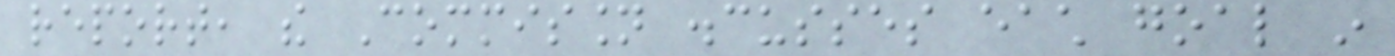report, the Commission discusses each goal in
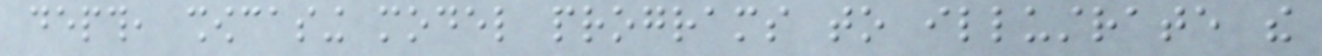depth, showcasing model programs to illustrate the
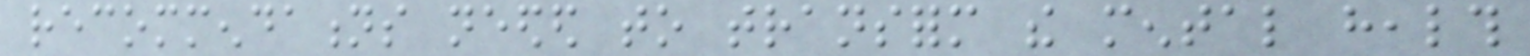recommendations needed to transform the mental health
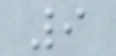9
